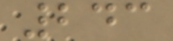243
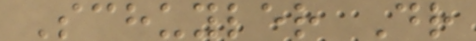Schuyler Dr
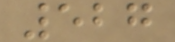527
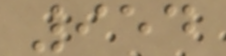954
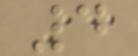4
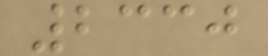2330
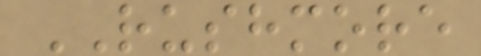RUSHMORE
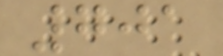701
